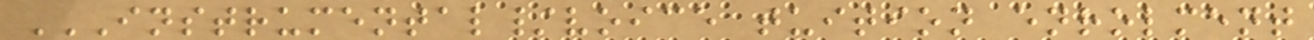INSTRUMENTAL/VOICE TUITION ENROLMENT
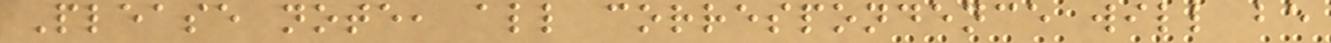Please note, all correspondence will be
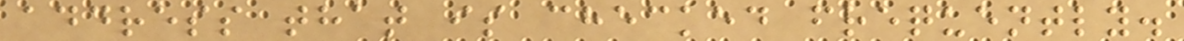address that is checked frequently.
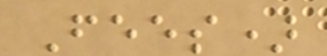Fees)
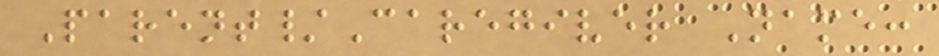Parent/Caregiver Name:
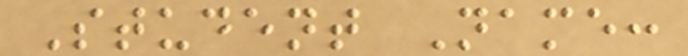Student Name:
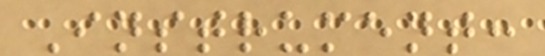Instrument:
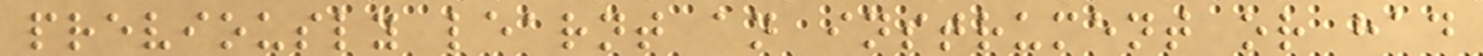previously learnt an instrument or had
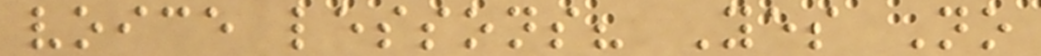voice lessons? Yes No
